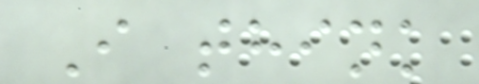I think
